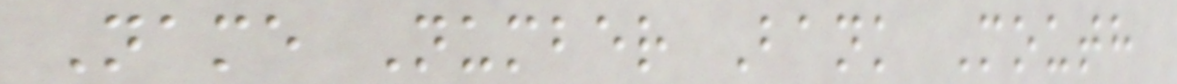Name Number Bank Mouth
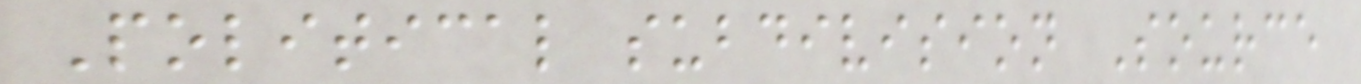Political subdivision Source
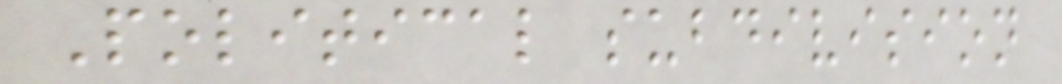Political subdivision
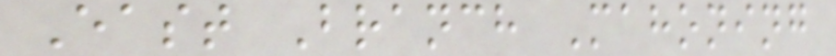East Branch Mahoning
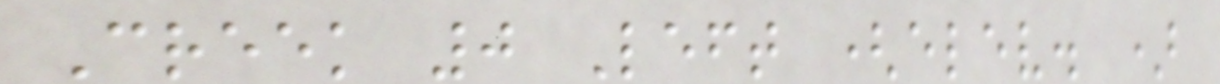Creek 0 Left (elev. )
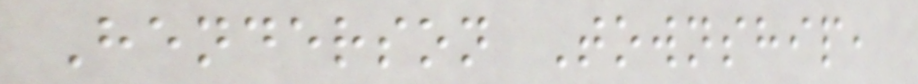Henderson Township,
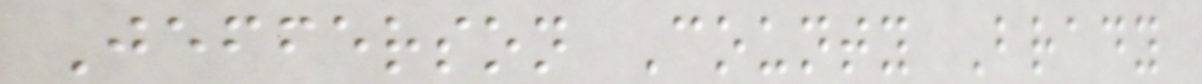Jefferson County Brady
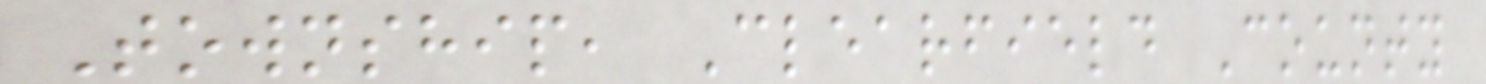Township, Clearfield County
